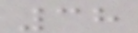38
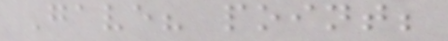Gave? point;
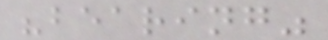"bearing"
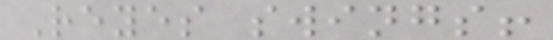Reyes swings!
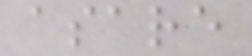asare
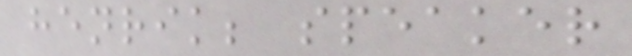henrik; speaker
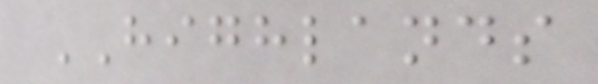HIGHLANDS
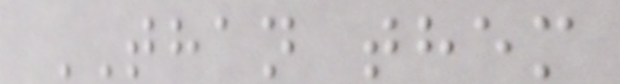THAN them
